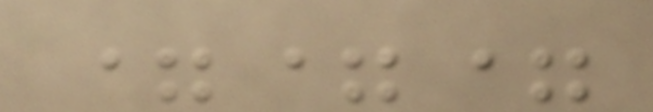===
